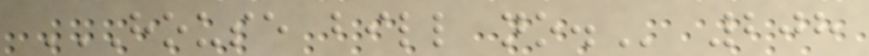HOUSE BILL NO. 208
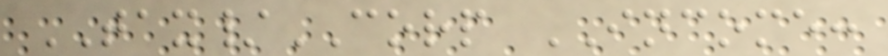TAX/CORP INCOME:
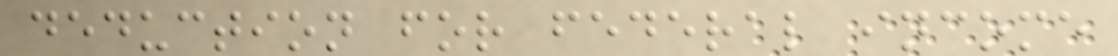deduction for federal income
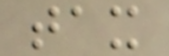tax
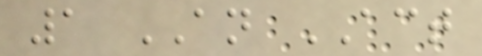1 AN ACT
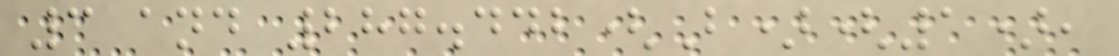3 and 287.442(B)(1),
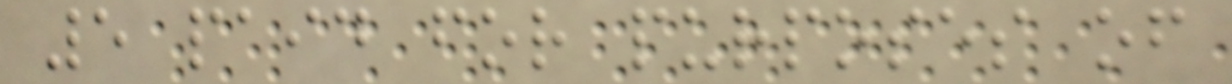5 paid for purposes of
